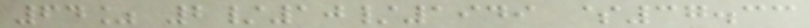64% 2/10/1949 $37.33
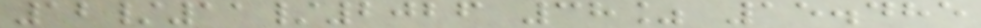12/11/2026 38% 15.485
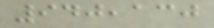940,130
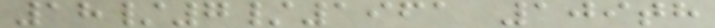18/7/1961 109th
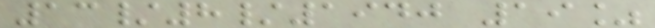13/8/1940 19%
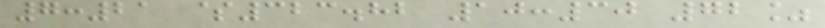7:21 $323.82 10:30 72%
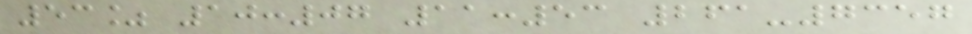53% 10:07 11:53 261-7357
